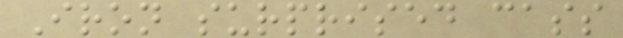Iron surprised cass
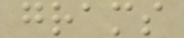grams
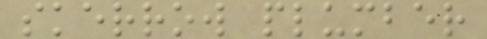skerrow plumber
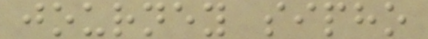journey sipho
